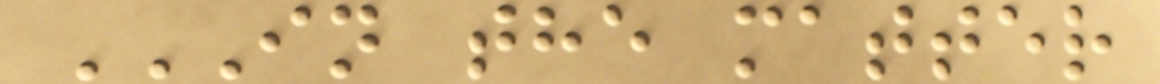IN THE MATTER
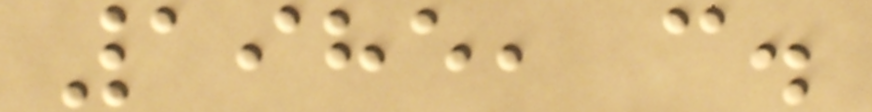1985, c.
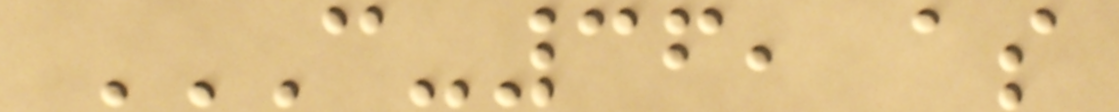C-36, AS
